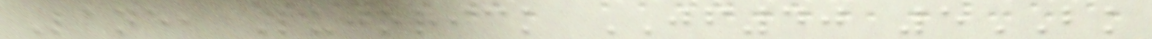Lane, Lujorick JF40 5BK
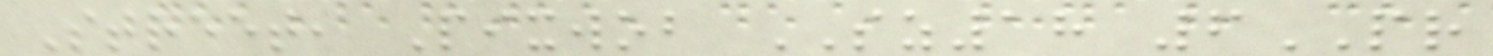Street, Pixwob SZ18 6PR
